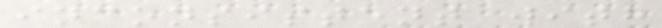inconsistent with
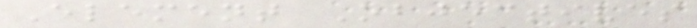Element Objectives
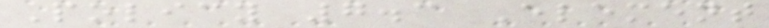Policy 7.3 Element
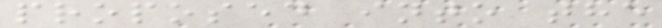proposed into the
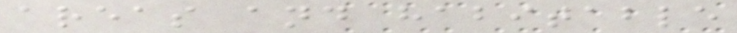areas and habitable
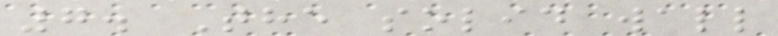7. The solid wall
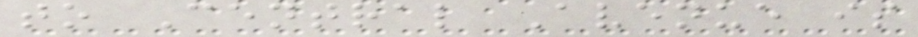to Central Avenue is
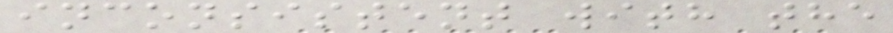inconsistent with the
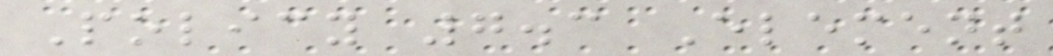Policy 7.3 Element
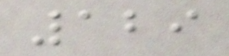129
